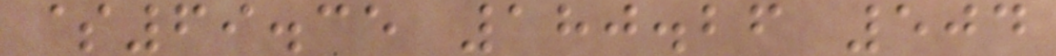$69.35 180.26 504
